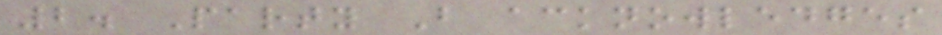2. Party B acknowledges
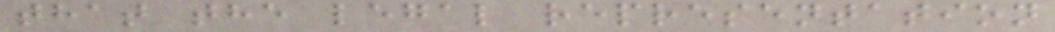that the legal representation
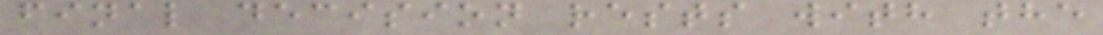final decision rests with the
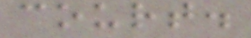court.
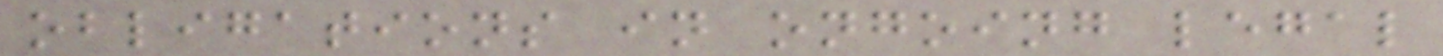obligations in ongoing legal
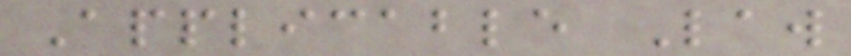Applicable Law
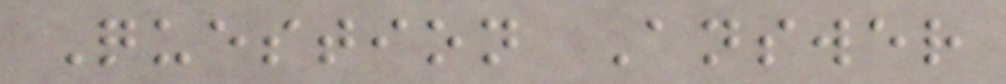Question Answer
